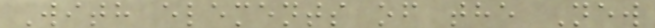With elements of the New
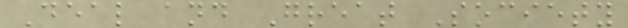Deal and Great Society
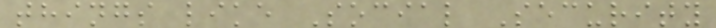things like Social Security
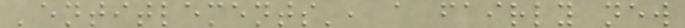'entitlements', a fairly new
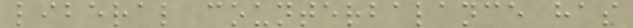liberal counterbalance has
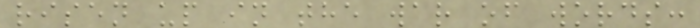risen up in the war of words:
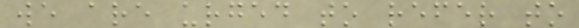we are urged to refer to
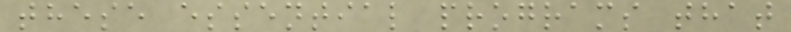these essential programs that
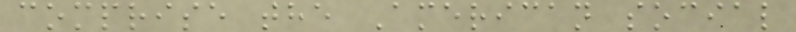comprise the American social
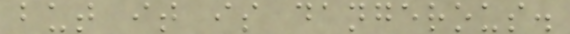but it is dangerous.
